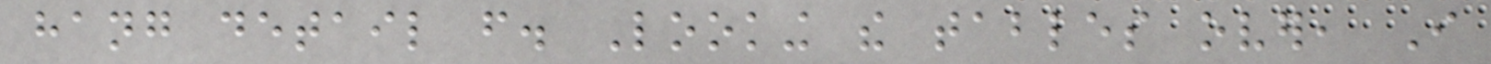hang detail from. Looking the tables over, I
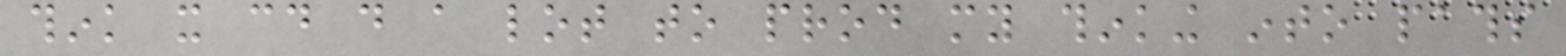think it could do a lot to prod my thinking into paths
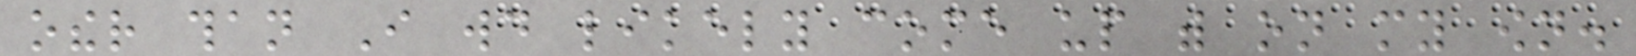other than I would likely come up with on my own.
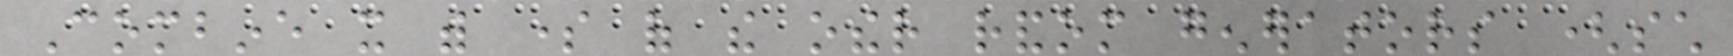Combine it with some of the other random generators (such
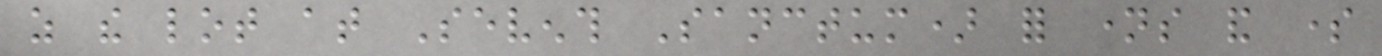as the lot at Seventh Sanctum) for names and some
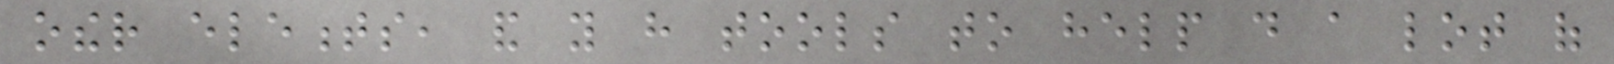other elements, and you have tools to help do a lot of
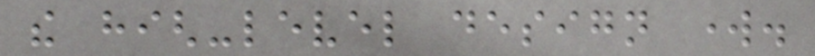the high-level design work.
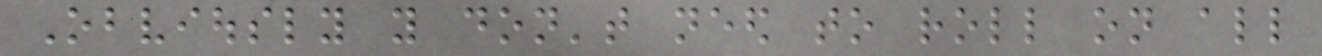Obviously you don't need to roll on all
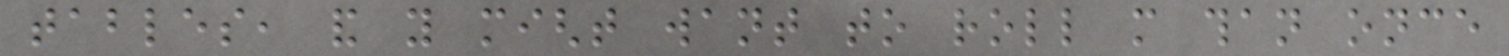tables, and you might want to roll more than once
